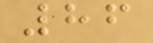86
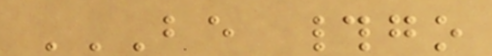BE #GO
